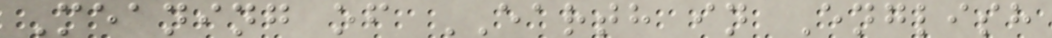Meaning of EARTH in English
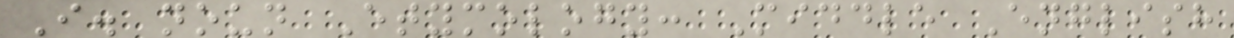I. noun Etymology: Middle English
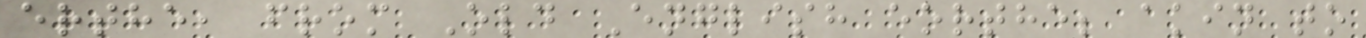erthe, from Old English eorthe; akin to
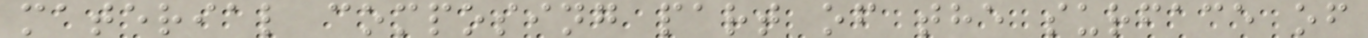material composing part of the surface of
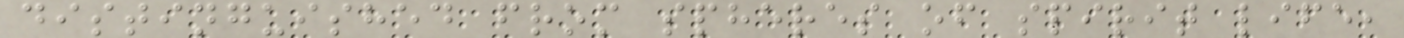distinguished from spheres of spirit life,
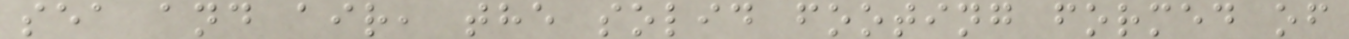sea and air, the solid footing formed of
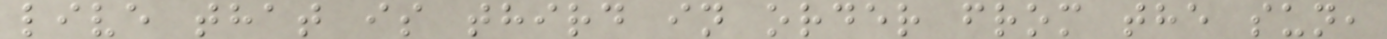live that is third in order from the sun,
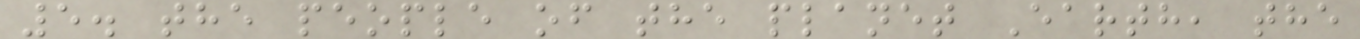5. the people of the planet Earth, the
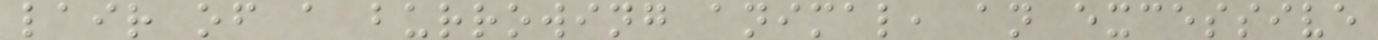lair of a burrowing animal, an excessive
